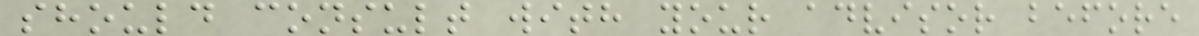should consult with your advisor before
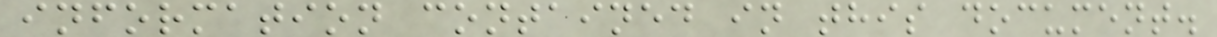information contained in this document.
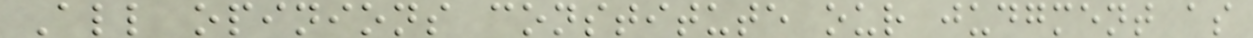All opinions constitute our judgment as
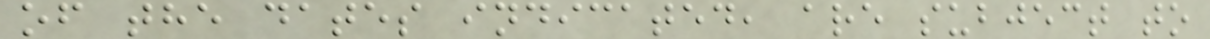of the dates indicated, are subject to
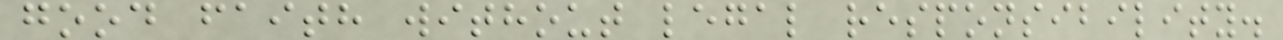good faith without legal responsibility.
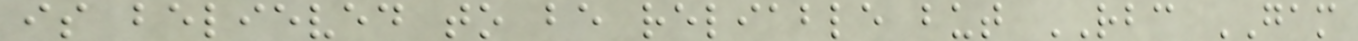is believed to be reliable but RBC GAM
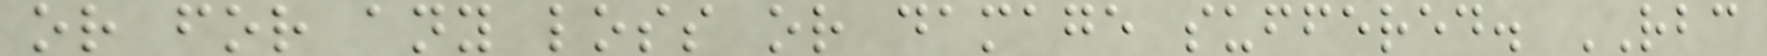or for any loss or damage suffered. RBC
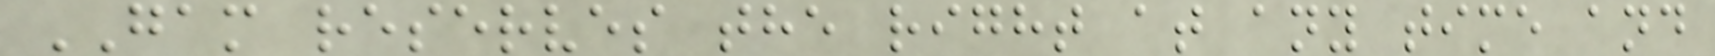GAM reserves the right at any time and
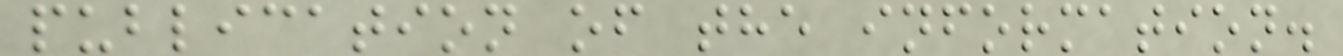publication of the information.
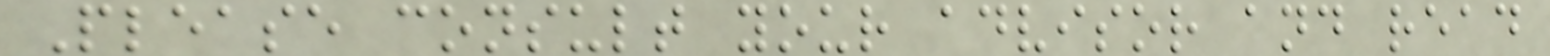Please consult your advisor and read
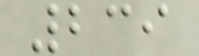239
